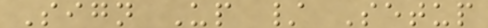Sign Up / Setup
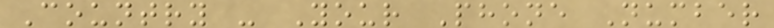Country - Your Phone Number
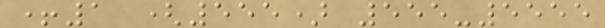+1 (555) 555-5555
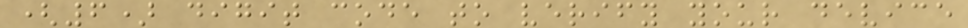(6) digit code to verify your device
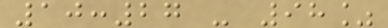10:27 - 98%
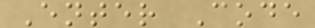Enter Code
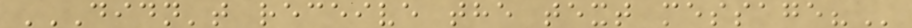DIDN'T RECEIVE THE TEXT MESSAGE?
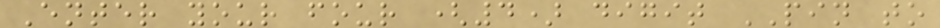Enter your four (4) digit PIN to
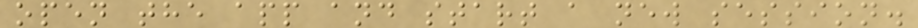open the app and start a new session.
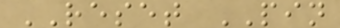RESET PIN
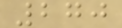270
